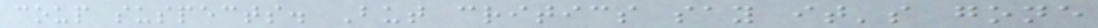coup suspects. But critics say it's gone
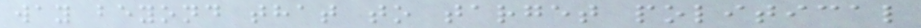way beyond that to target political
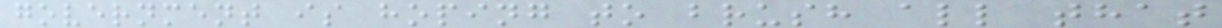government is hoping to brush all that
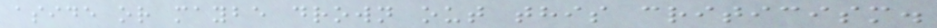aside or maybe drown out this criticism.
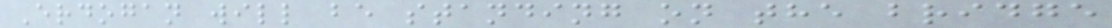Erdogan will be standing on the bridge
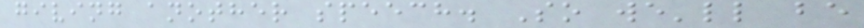giving another speech. So we'll be
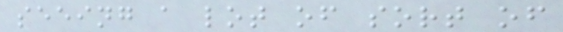seeing a lot of sort of
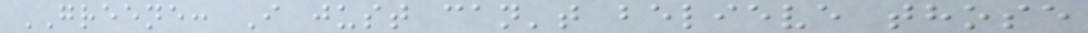GREENE: I just can't believe those
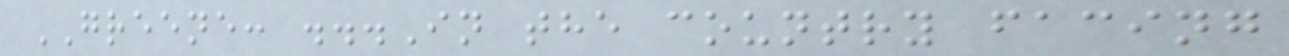GREENE: ...In the country facing
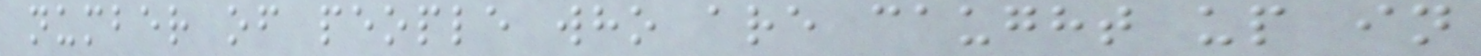number of people who are caught up in
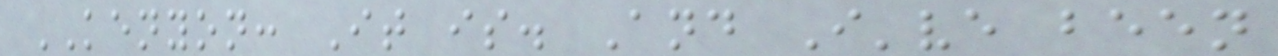KENYON: It is. And I've been
